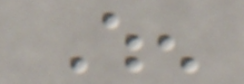When
